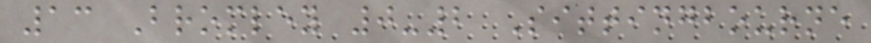13 Bromley 0-2 Sittingbourne
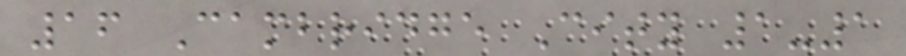16 Cambridge City 1-1
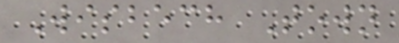Wisbech Town
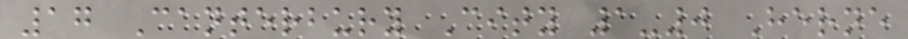17 Canterbury City 1-0 Herne
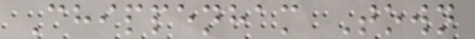Chippenham Town
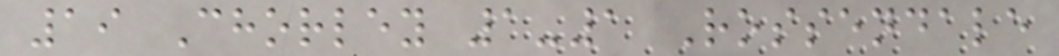19 Chorley 1-1 Rossendale
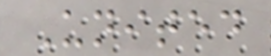United
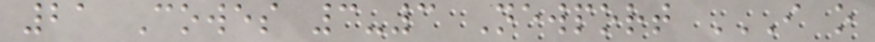21 Cowes 3-3 Newport I O
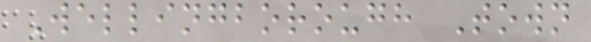Wellingborough Town
